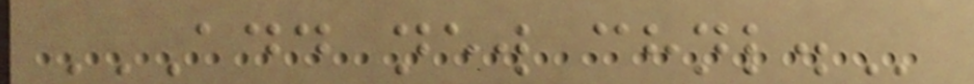ADD NEW CHNL.
